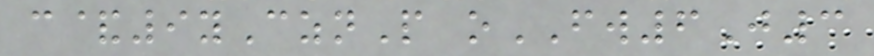c&9yCznP oFW6J3
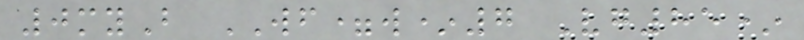0myB WF=w*7 Vg85*
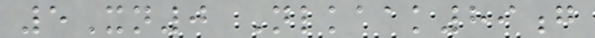5Xn0 Nlkaak89g
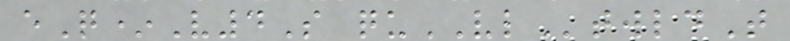eQ*V4S quVLtwldT
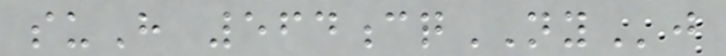suH 564cqNYj
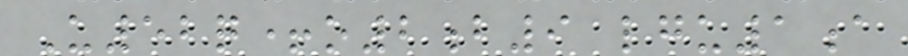U52q+o2b9 lgu1a
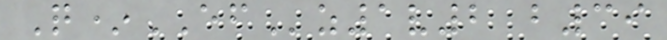Q*EFz1v2 b39
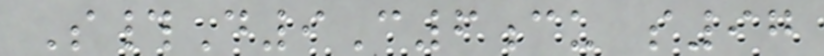S#D9C6cu s97
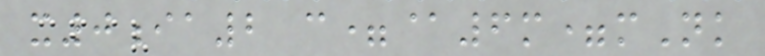x0ia2 c=@6m=mNk
